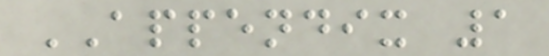APPENDIX 1
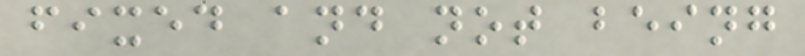fixed and not being
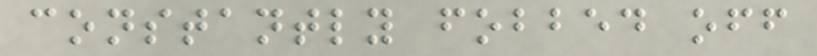constantly fobbed off
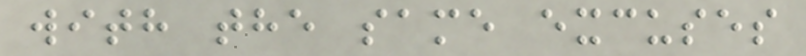with the same excuses
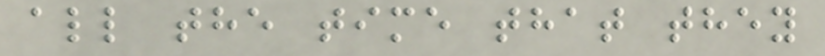all the time that they
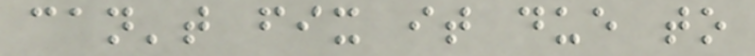can't fix it due to
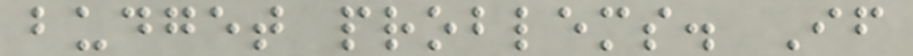budget problems. If
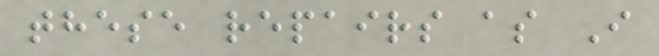these repairs as I
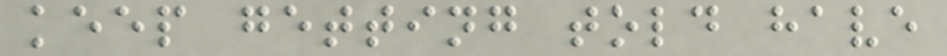keep getting told have
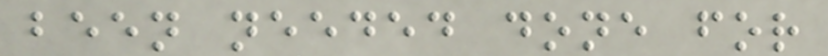been needed done for
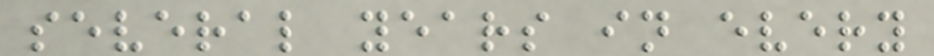several years in every
